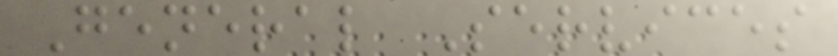General Services
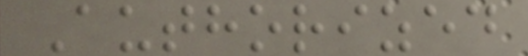Authorized
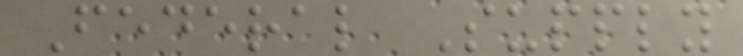Federal Supply
